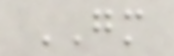GM
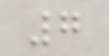7
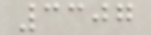3307
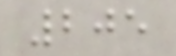205
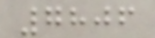7806
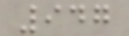947
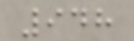948
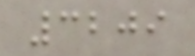3209
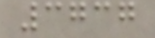3737
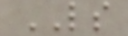LS
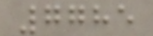7785
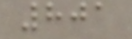801
